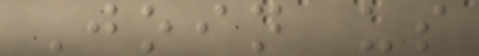Join us
